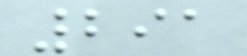291
